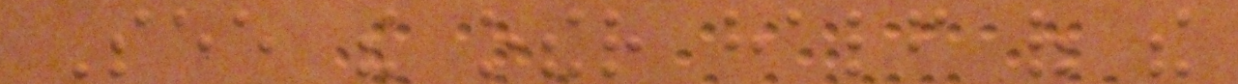See the other half of the
